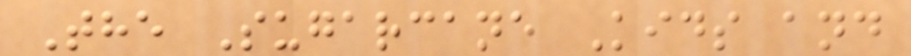The Sugarcane Kids and
